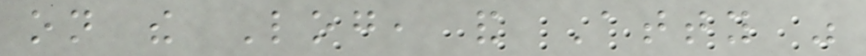on the Log, and Atty was
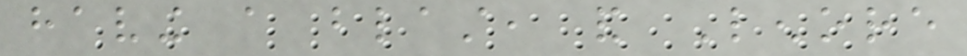having a blast, and Lenore
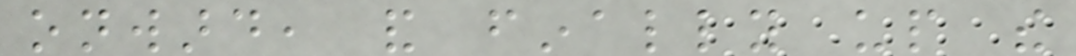onward, and finally up the
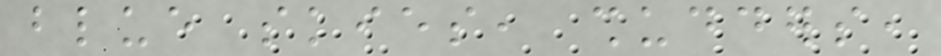blue skies, shudders,
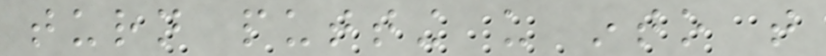turn putting us into that
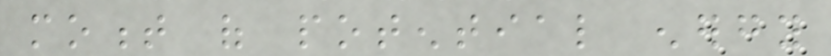moment of potential energy
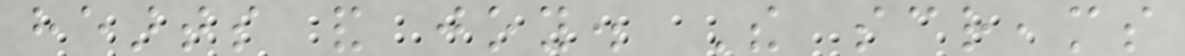hearts and joy. The screams
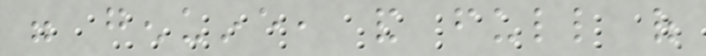were genuine, and full of
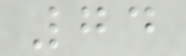74
